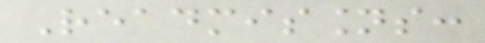Readmissions:
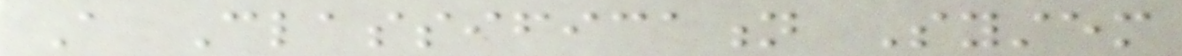A Classification System
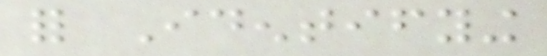for Identifying
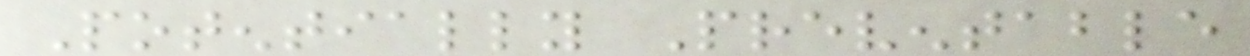Potentially Preventable
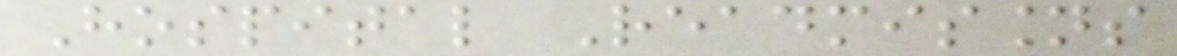Hospital Readmissions
